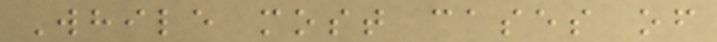While most cases of
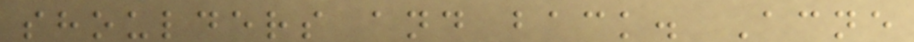shoulders and back. Acne
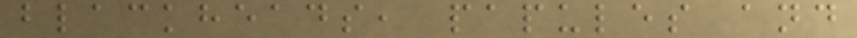blackheads, papules and
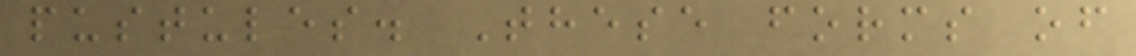pustules. These forms of
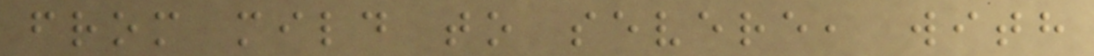from mild to severe, with
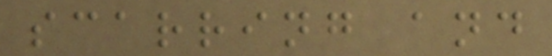scarring and
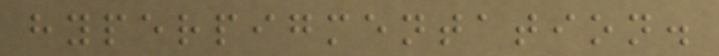hyperpigmentation.
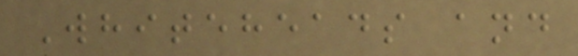Whiteheads and
